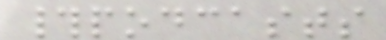#podcasts
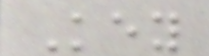Key
